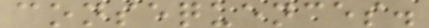consequences.
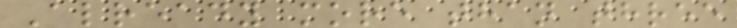Already more than three
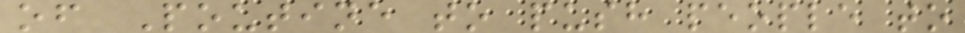of Poutine to push people to
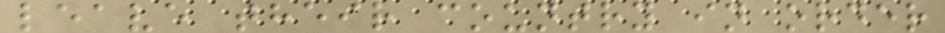leave their country in order
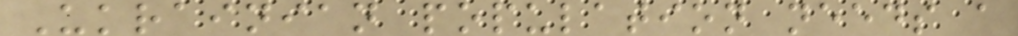Ukrainian population needs a
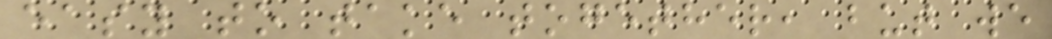easy to take together, but we
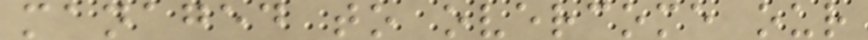managed to overcome our
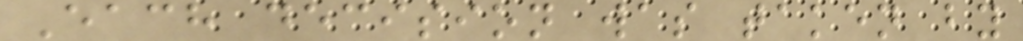Each decision was taken by
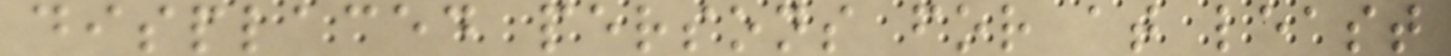displaced persons for at least
